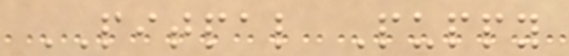PITPAL Puppy
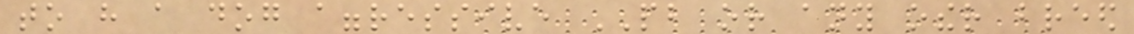to have a dog aggressive PB or any other breed
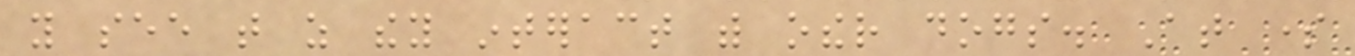you see that as they interact with other dogs. At some
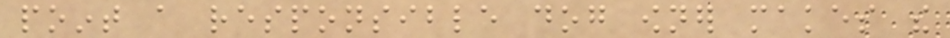point a responsible dog owner makes the
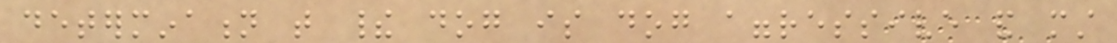determination that their dog is dog aggressive and must
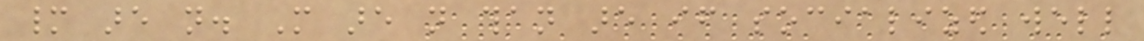many are not. More are not than are if socialized well
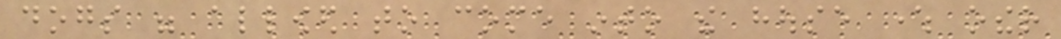dogs were allowed to come into the house where other
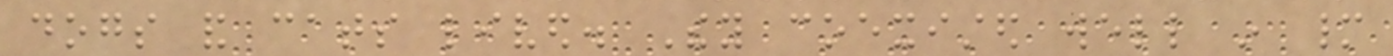dogs and cats lived. They coexisted well in many
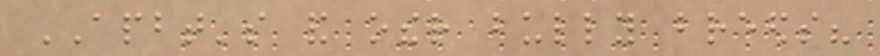APBT's and other bully breeds?
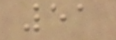51
